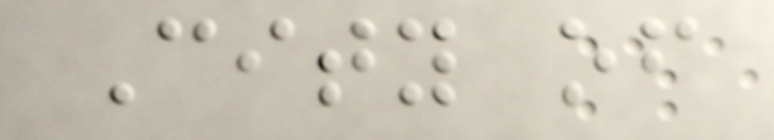City of
